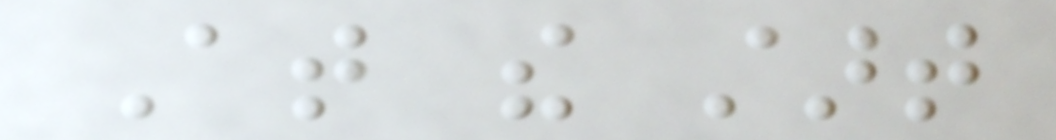At the start
